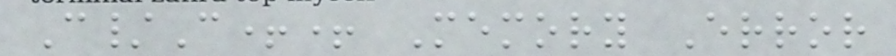C/C++ Memory Error
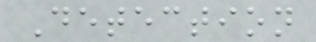Detection
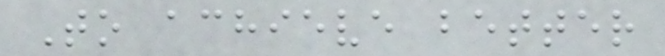To achieve better
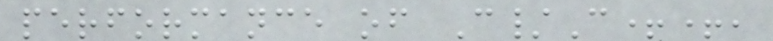performance of C/C++,
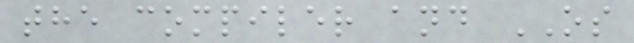the compiler and OS
